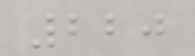220
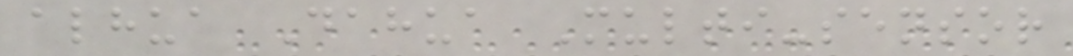alhua Dahua Multi-sensor
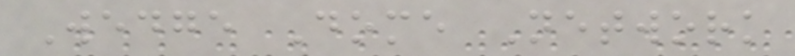Wedge Dome Network
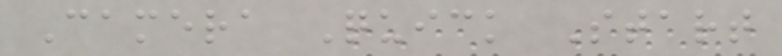Camera Quick Start
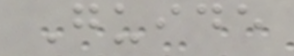Guide
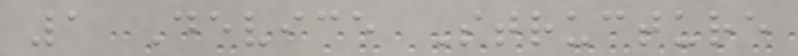1 Device Structure
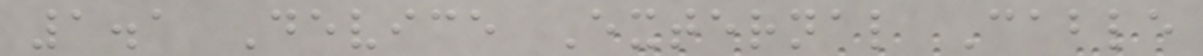1.1 Device External Cable
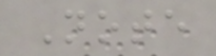Note
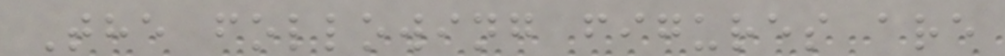The following figures are
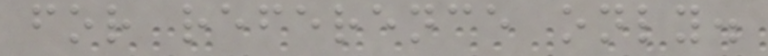for reference only.
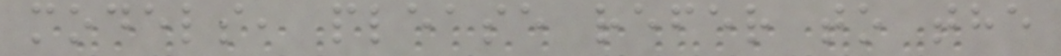models, please refer to the
